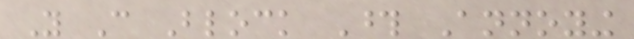You Can Block Those Annoying
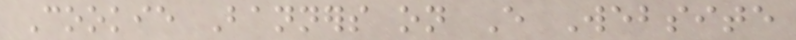Cookie Banners on Every Website
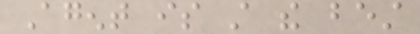Agent is still the best
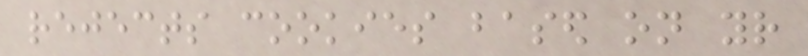rejects cookies based on your
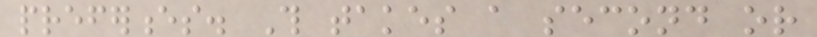preferences. This takes a second or
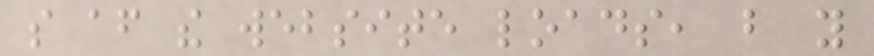so after the website loads, but you
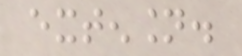extension.
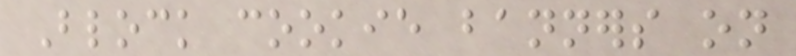Block cookie banners on
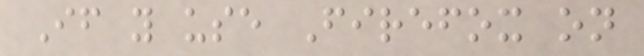If you use Firefox on
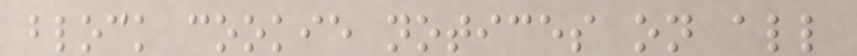block cookie notices on all
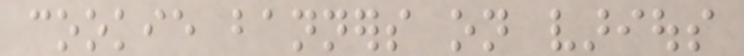cookie banners on various
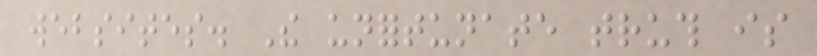websites. The unfortunate truth is
